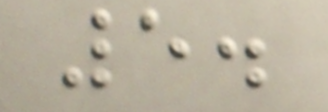5.
